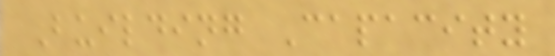Building Capacity
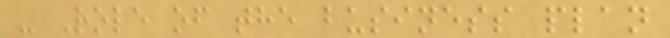- Role of the business plan
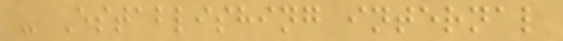- Establishing internal
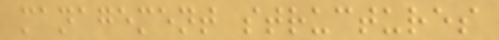management structures
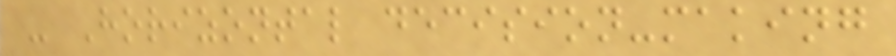- Horizontal decision-making
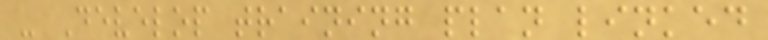- Develop training plan linked
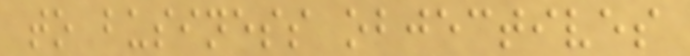to business objectives
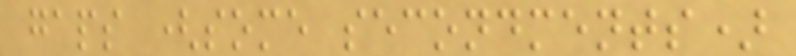gaps (some secondments)
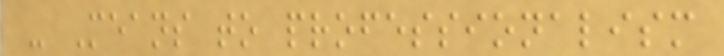- Means to professionalism
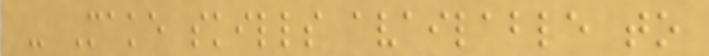- Make skills available to
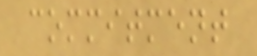commitment
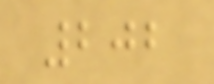202
